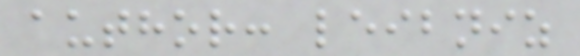author: leibniz
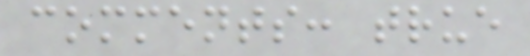comments: true
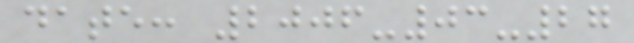date: 2006-03-27
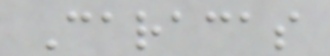Caracas
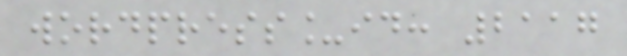wordpress_id: 2117
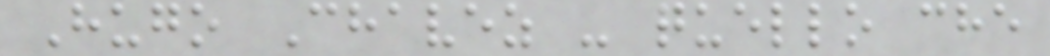Hugo Chavez - quello che
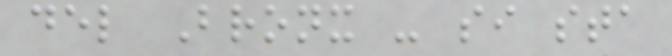del Bronx - si sta
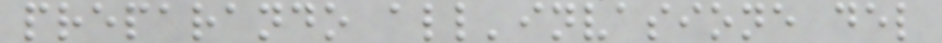preparando all'invasione del
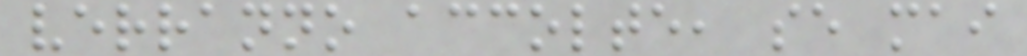verranno accolte, se mai
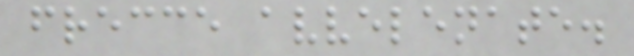frecce avvelenate.
